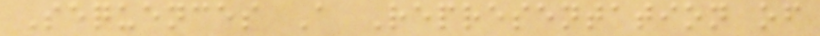Sequences A Representation of
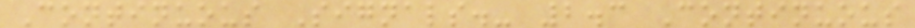Continuous Signals.- 2.3 Continuous
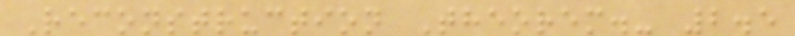Reconstruction Theorem.- 2.5
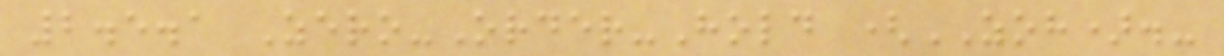2.5.1 Zero-Order-Hold (ZOH).-
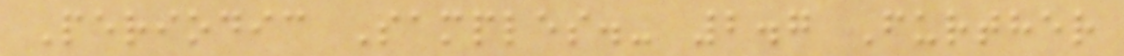Periodic Samples.- 2.7 Further
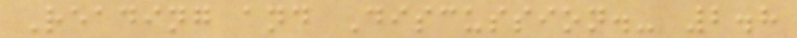Reading and Discussion.- 2.8
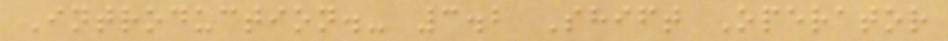Introduction.- 3.2 Shift Operator
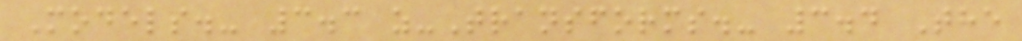Models.- 3.3 z-Transforms.- 3.4 The
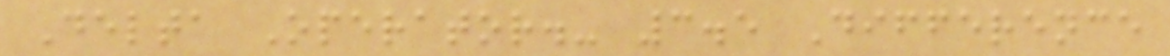Delta Operator.- 3.5 Difference
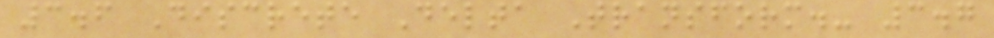3.6 Discrete Delta Transform.- 3.7
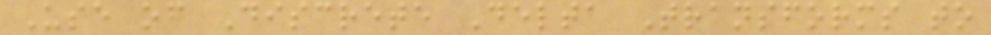Use of Discrete Delta Transforms to
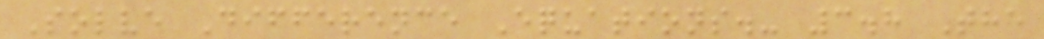Solve Difference Equations.- 3.8 The
